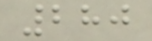280
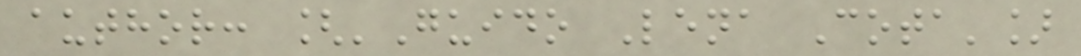author: ['Guido Lena Cota']
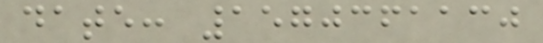date: 1570361130
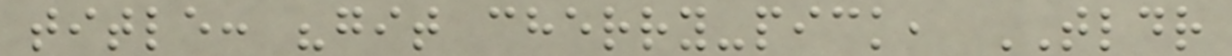title: "git cherry-pick, TLDR
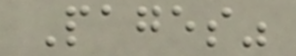Pages"
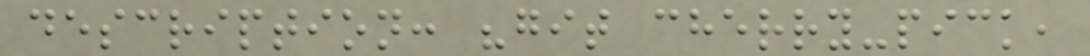description: "git cherry-pick,
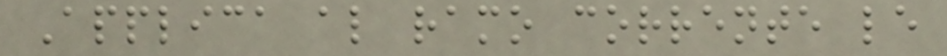Applica al ramo corrente le
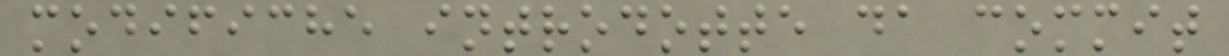modifiche introdotte da commit
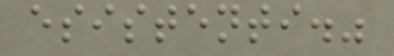esistenti."
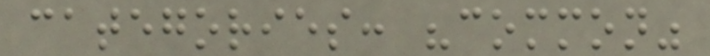categories: "common"
